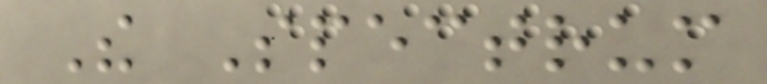The Spectrum
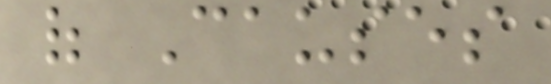of Causes
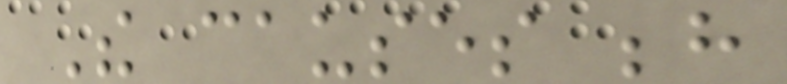The causes behind
